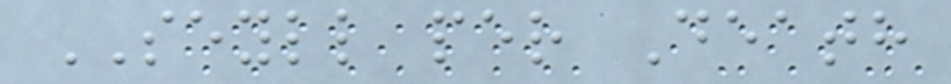SEYLL per Death
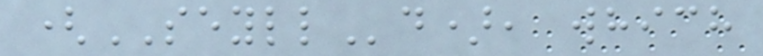(SEYLLd), which
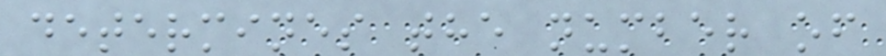determines the number of
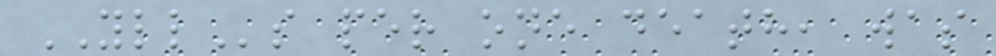YLLs per one death, was
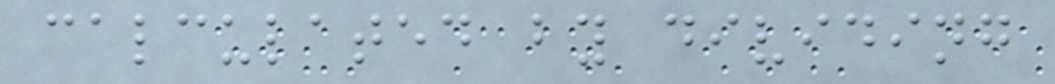calculated by dividing
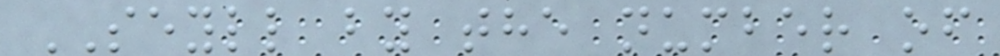SEYLL by the number of
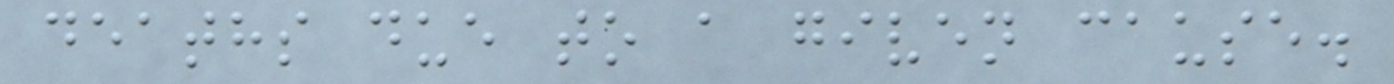deaths due to a given cause.
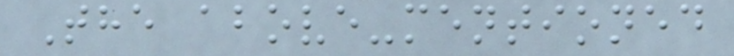The above-mentioned
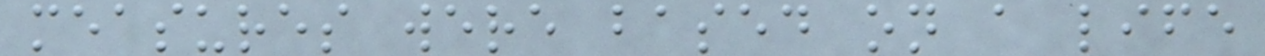measures were based on a life
